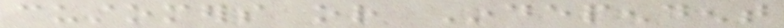customers or Independent
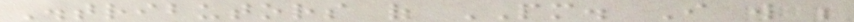Distributors of PM. I will be
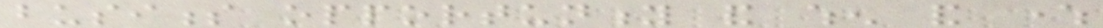business opportunity and when and where
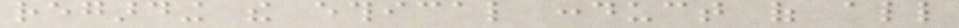regarding the ethical conduct of all
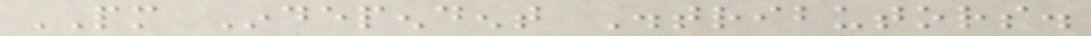PM Independent Distributors.
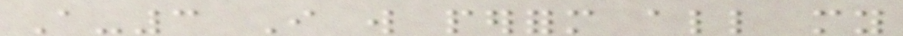A-3 I will perform all my
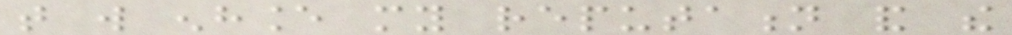that will enhance my reputation and the
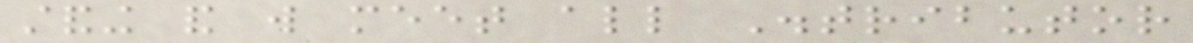standing and will meet all Distributor
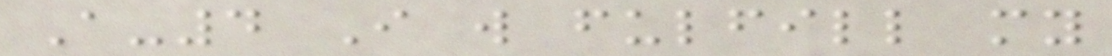A-4 I will fulfill my
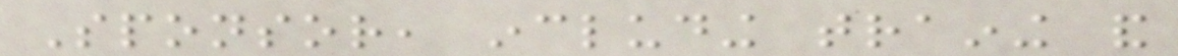Sponsor, including training and
